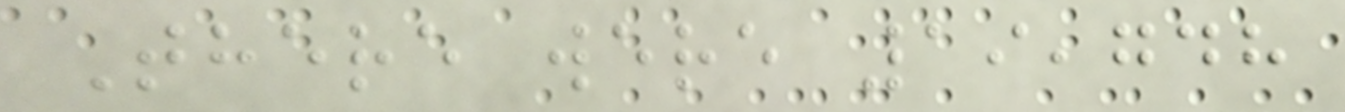There were 19,748
